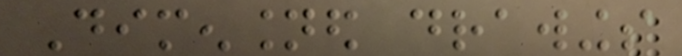Dimensioned drawings
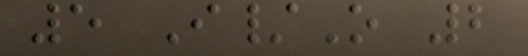5 I/O 2
